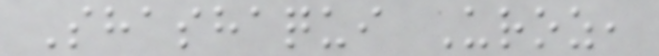Shashaqui Uroz,
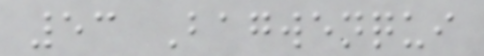53 Bagwenqui
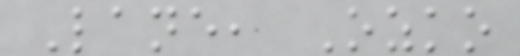Lane, Ozko
